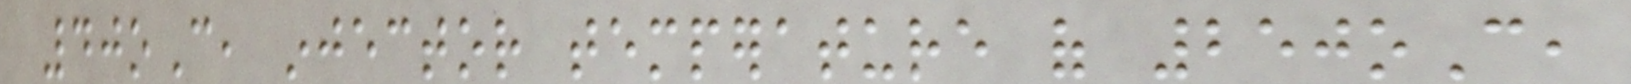40oC, injector temperature of 250oC,
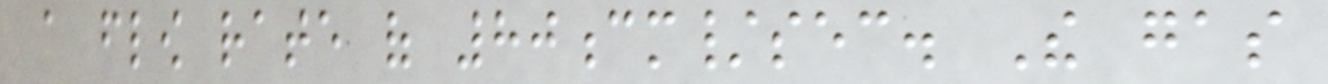a flow rate of 80cm/sec. The gas
